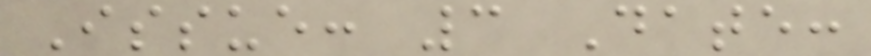Issue: 3 Date:
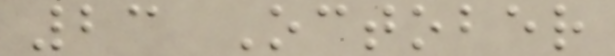23 October
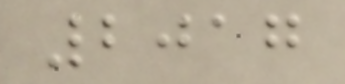2017
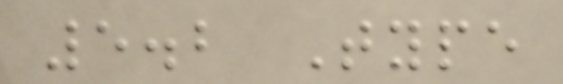5.2 Type
